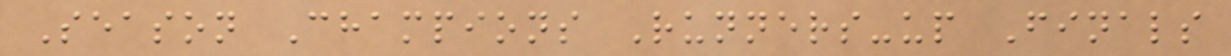Season Champions Runners-up Finals
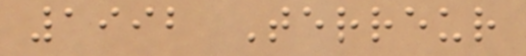1992 Terreur
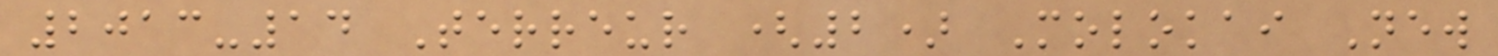2013-14 Terreur (2) Molokai New
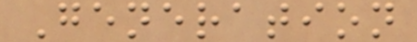Generation
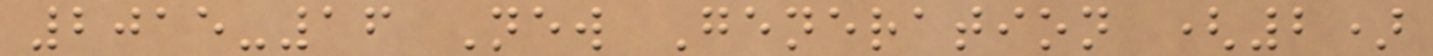2015-16 New Generation (2)
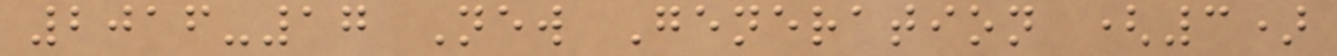2016-17 New Generation (3)
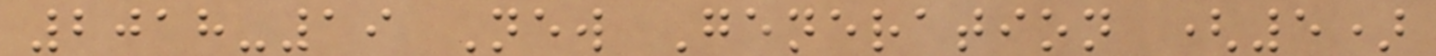2018-19 New Generation (5)
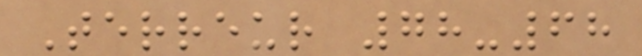Terreur 78-68
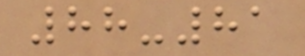88-81
